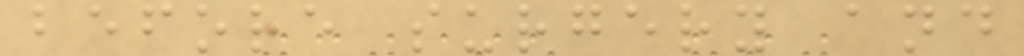before surgery and
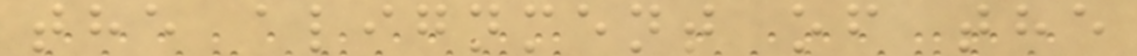the alignment of the
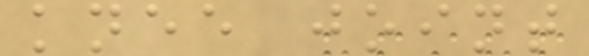knee joint
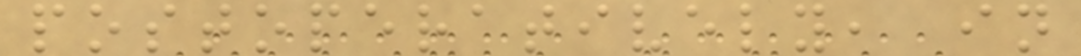postoperatively, in
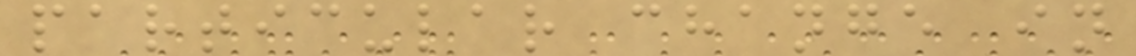particular change in
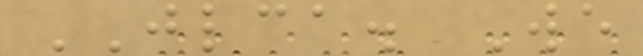JLCA. We
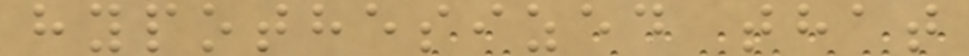hypothesized that
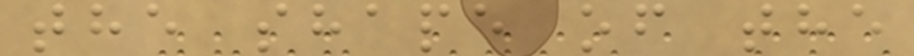the shape of the
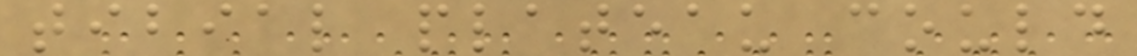tibial plateau could
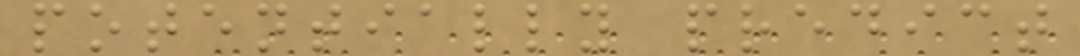potentially predict
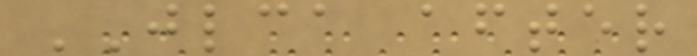JLCA after
